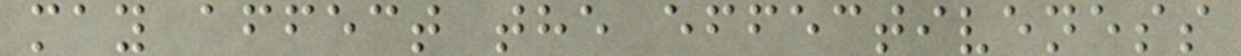may affect the effectiveness
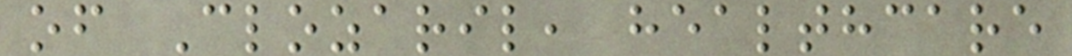of Clozaril, healthcare
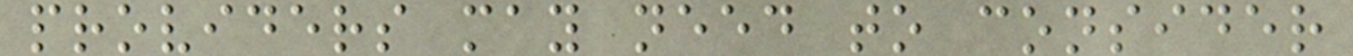providers may need to consider
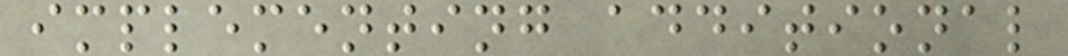implementing additional
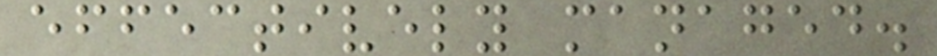effectively managed.
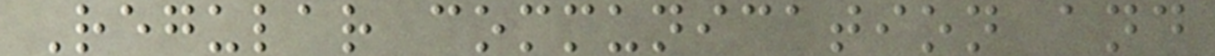Regular communication and
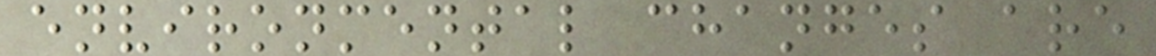environmental changes are
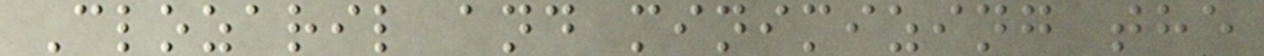Clozaril and minimizing the
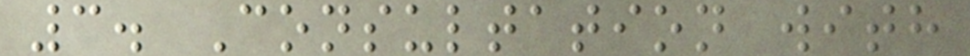3. Consultation with
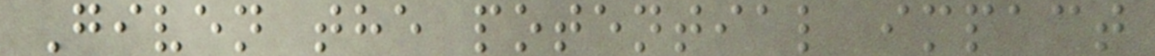Given the potential impact
